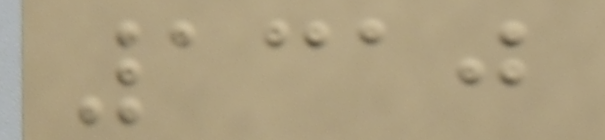1310
